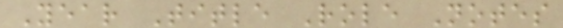Year Title Role Notes
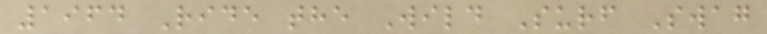1964 Ride the Wild Surf Swag
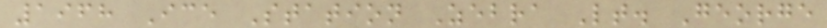1968 Ice Station Zebra Lt. George
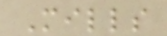Mills
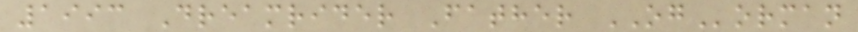1993 Dreamrider Father OGorman
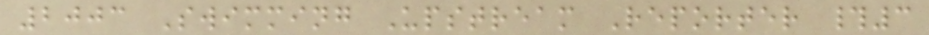2003 Swimming Upstream Reporter #3
